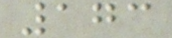173
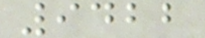9422
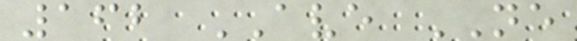162 AVE NE
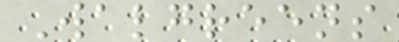Walgreens
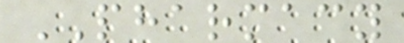PHARMACY
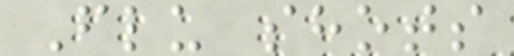Flu shots
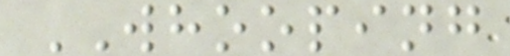WHOOPING
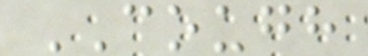COUGH
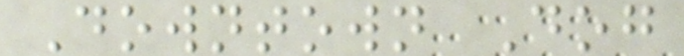Downtown Dog
